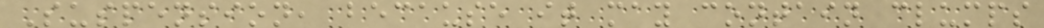Suspension, because it may contain clumps
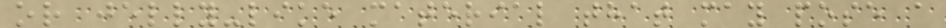or jelly-like material that may pose a
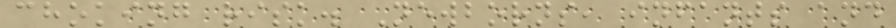choking risk. Newborns, infants and
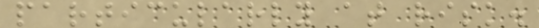particularly at risk.
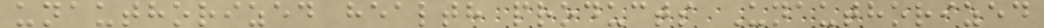unauthorized health products Unauthorized
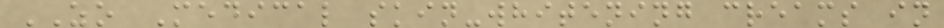ZO Medical skin-whitening creams in
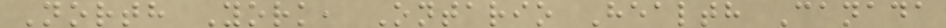North York, Ontario Health Canada
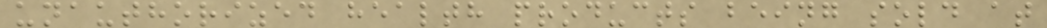unauthorized health products being sold at
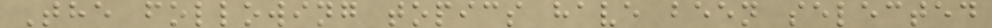The following topics have been selected
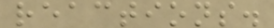reactions.
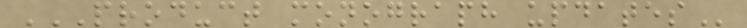PRODUCT MONOGRAPH UPDATES
